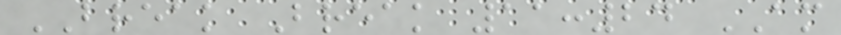BREAK Break 11:24 AM
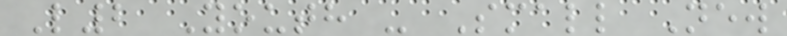L2 Youth - Small New
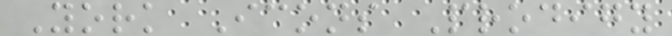York Icons Prodigy
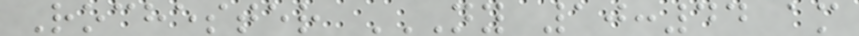Rochester NY 10:44 AM
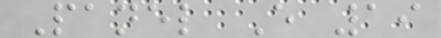Panel E 19
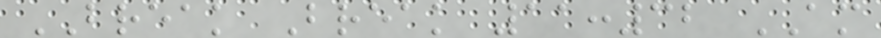BREAK Break 11:32 AM
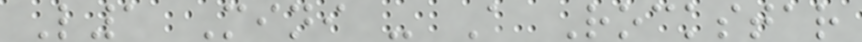L1 Mini - A Rockstar
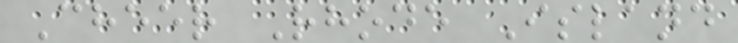Cheer Rhode Island
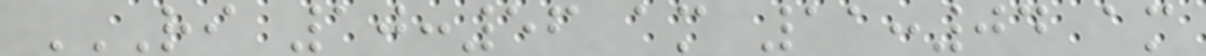RI 10:56 AM 11:04 AM
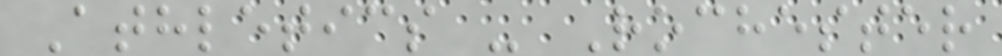Athletics - Rochester
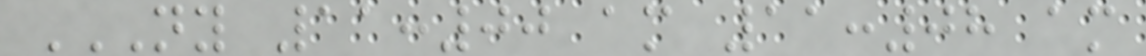NY 11:00 AM 11:08 AM
